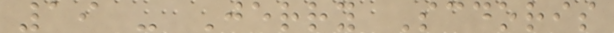19 - Jerry Scdoris
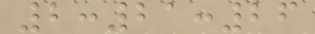2:21:26
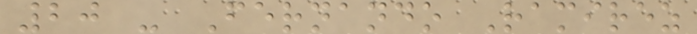20 - Fernando Ramirez
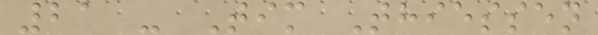21 - Tim Thiessen
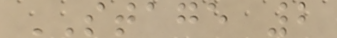STAGE 2
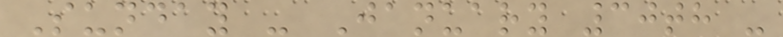Sunday - January 30th -
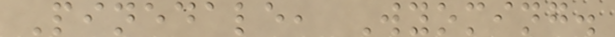Pinedale, Wyoming.
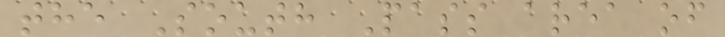the South Pass area of
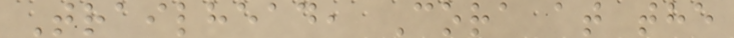Trailhead, Cora at the
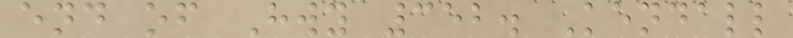end of Hwy 352. Kendall
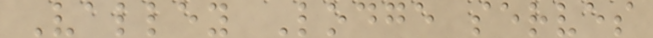Valley Lodge serves
